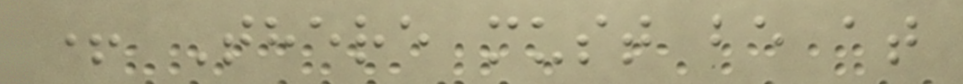+ There must be at
